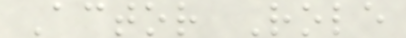Actor Role
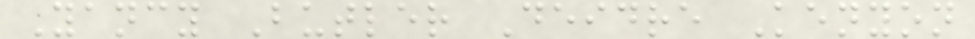Yancy Butler Deidre Kenyon
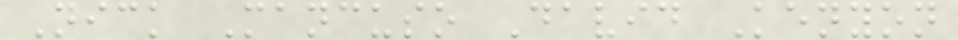Nick Mancuso David Kenyon
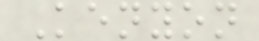Kenyon
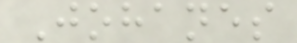Johanes
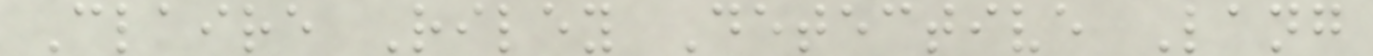Claire Riley Detective Lang
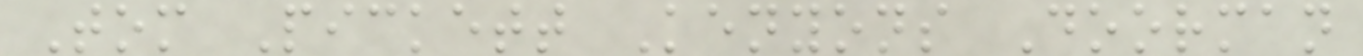Tom Pickett Kenyons Doorman
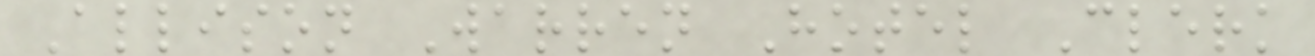Allison Warren Hotel Clerk
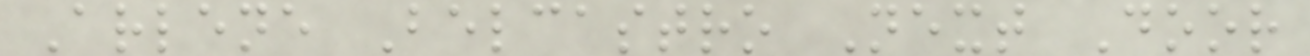Arlene Belcastro Next Door
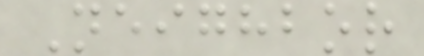Neighbor
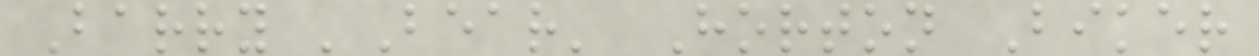Barry 'Bear' Horton Biker
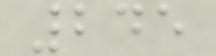245
